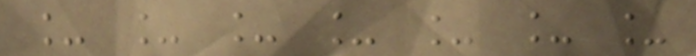_ _ _ _ _ _ _
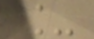_
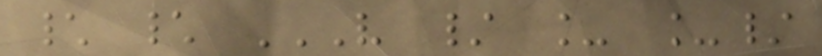\ \ V / _ _/
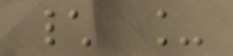\ _
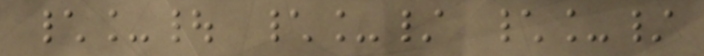\_| \_/ \_/
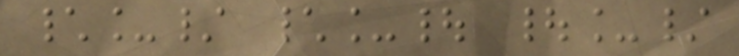\_/ \_| |_/
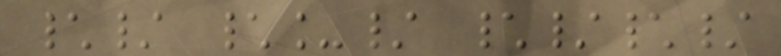\/ \_/ \/\/
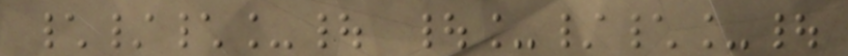\/\_| |_/\_|
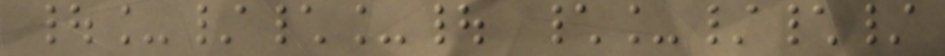|_/\_| \_/\/
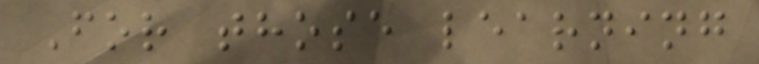For those learning
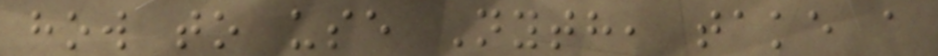how to use Nyth, take a
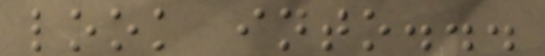look into...
